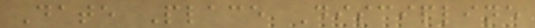Date Place Discipline
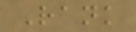Rank
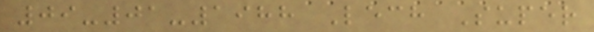09-01-1988 Lech Super
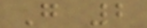G 2
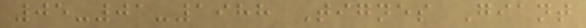05-01-1988 Tignes Giant
